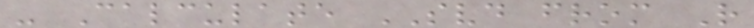- Calculate SVD from R
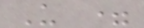U =
